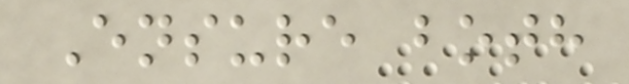Ensure both
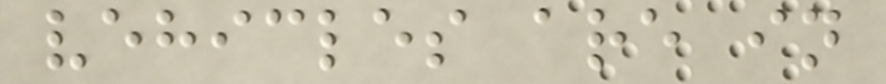vehicles are in
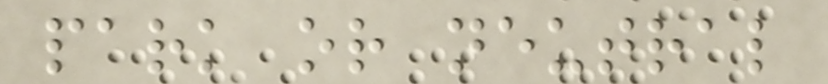park or neutral
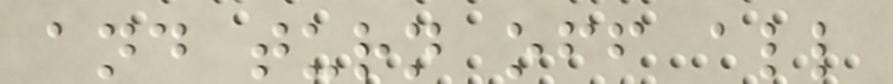and turn off all
